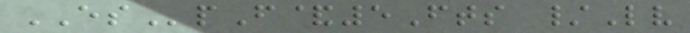ESpF&5Fts /Lv
